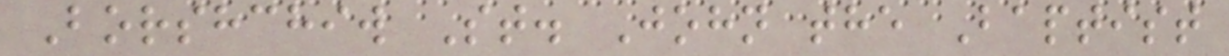Borshchiw St. John the Baptist
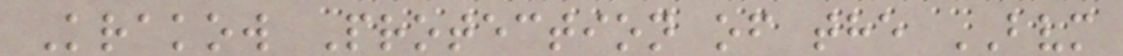Krakow Protection of the BVM
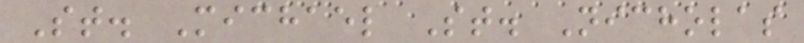St. Michael St. Nicholas
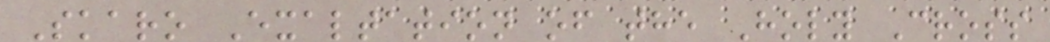Skaro Exaltation of the Holy Cross
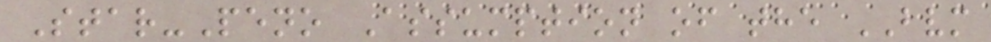Star-Peno Assumption of the BVM
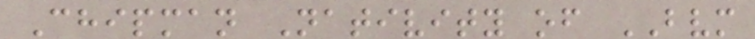Chipman Nativity of BVM
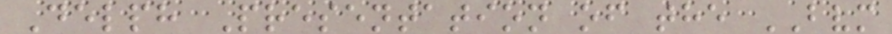Delph Presentation of the BVM
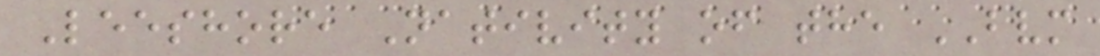Leeshore Nativity of the BVM
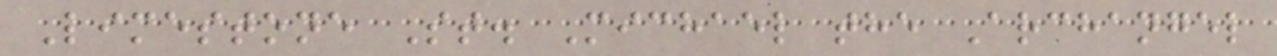Limestone St. Michael the Archangel
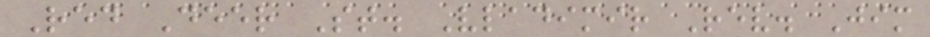Red Deer St. Vladimir Rev. Jim
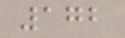172
